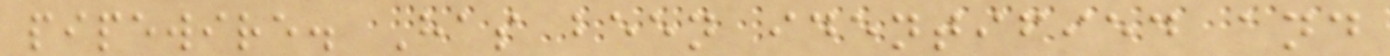pipewire. Has been identified and
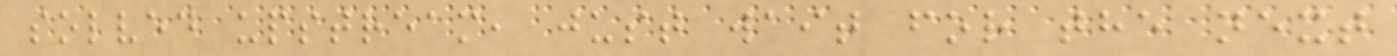solved upstream, just wait for the next
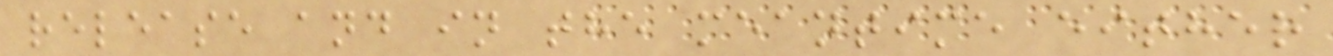release and in the meantime either
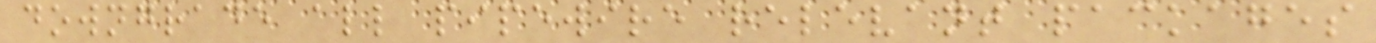downgrade all pipewire relevant packages
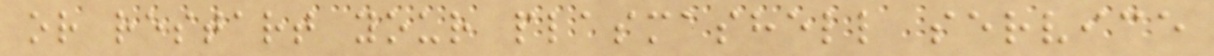or restart your plasmashell service
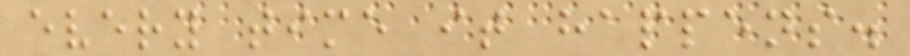every time it happens.
